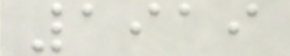1919
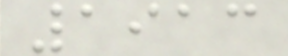1913
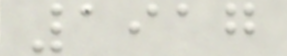1917
